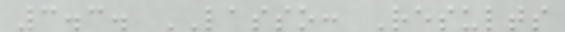3.3. LASSO: Results
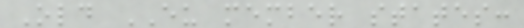Old EU member states:
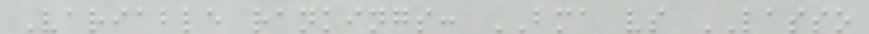Variable rankings: BMA vs LASSO
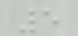5
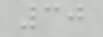30
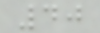40
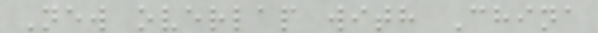New overlap with China
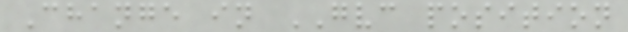Change in GVC position
